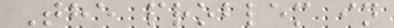The problem in
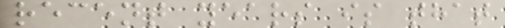recent years is that
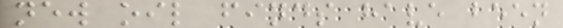new oil finds have been
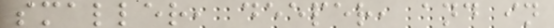smaller, deeper, and in
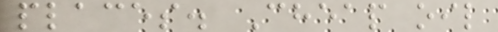places. Cheap oil
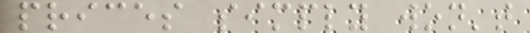prices simply won't
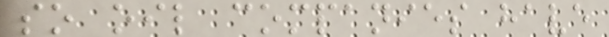so oil companies have
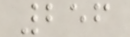256
